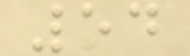54
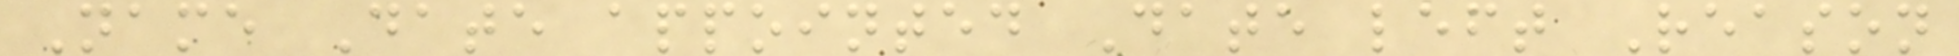Name Date appointed Date left Reason
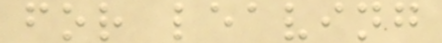for leaving
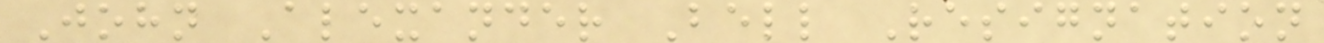John Alexander Bell Resignation
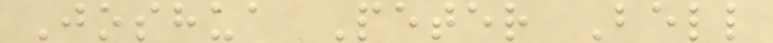Joshua Peter Bell
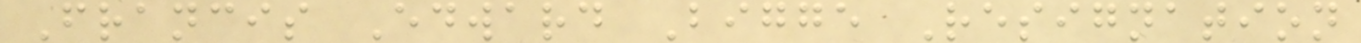Francis Edward Bigge Resignation
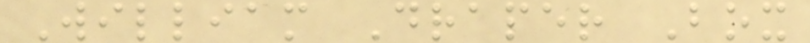William Draper Box
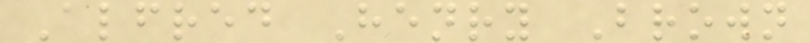Alfred Henry Brown
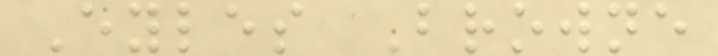Eyles Browne
